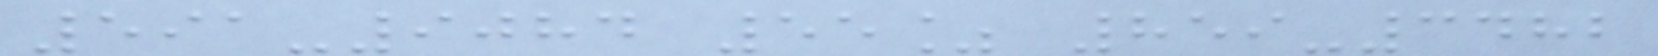591-9084 55% 859-3482
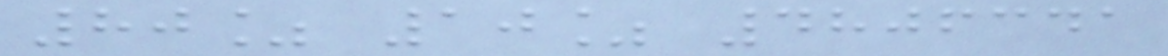80% 10% 4806341
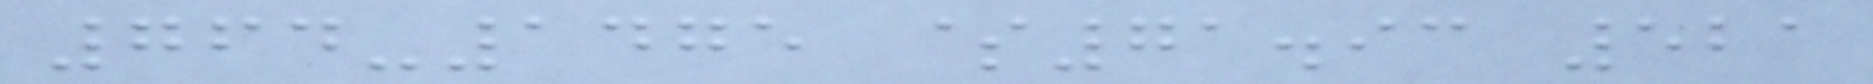764-1475 $71.93 521
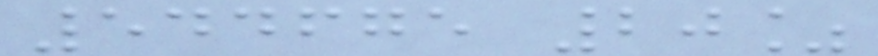544675 20%
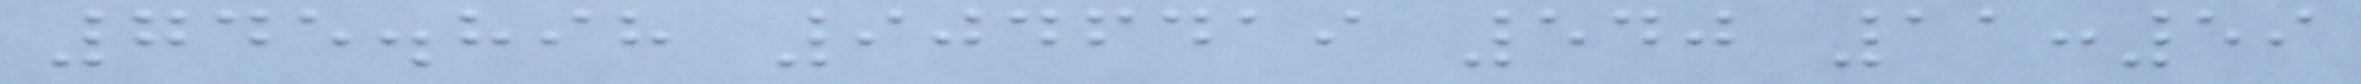745.898 9046419 540 11:59
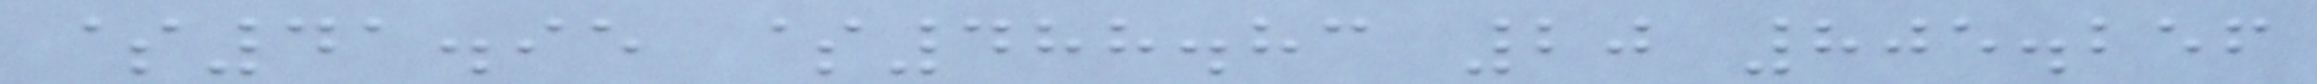$41.95 $488.83 20 805.256
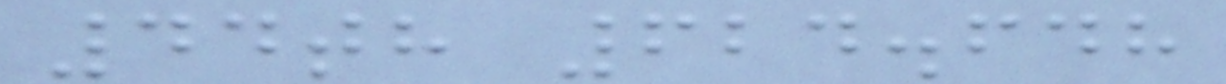44th 624.648
